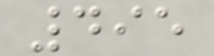495
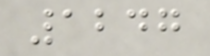1247
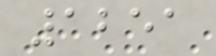1251
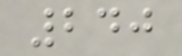240
